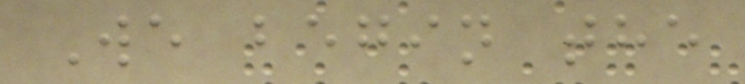We begin the
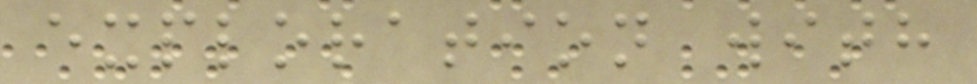exploration with
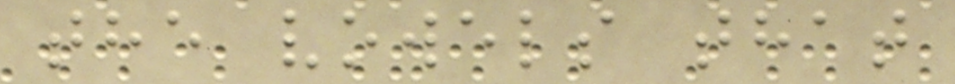the vowels that
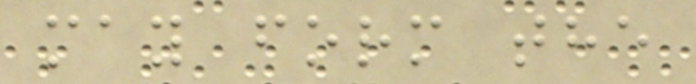may form the
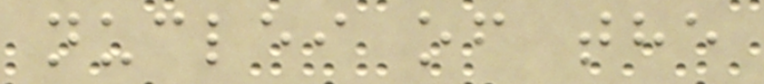nuclei of the
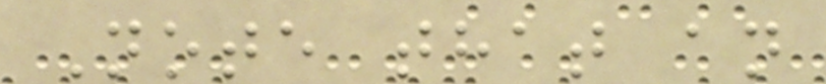Note that an
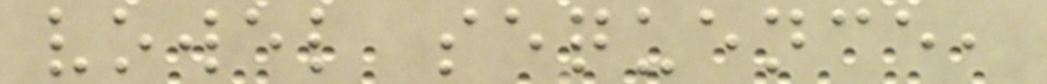vowel sequence,
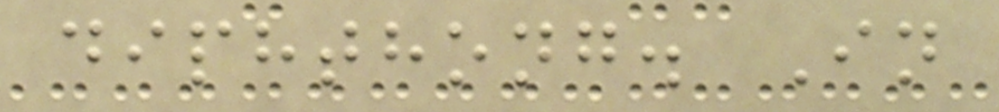diphthong. In
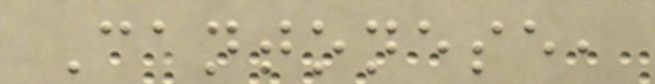Cantonese,
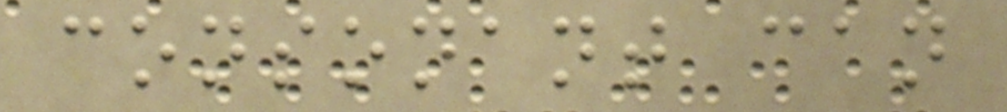consonant can
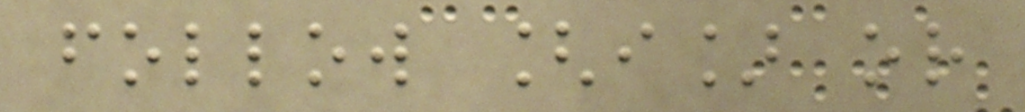follow [i] or
